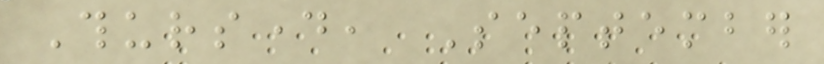Thursday, September
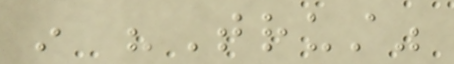in "Trust"
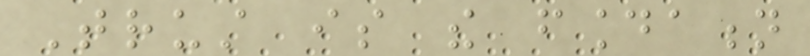Trust is the foundation
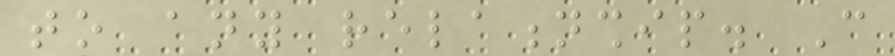to any relationship. Can
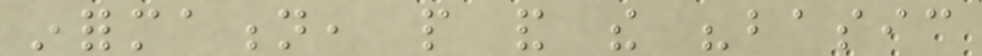information, people and the "basic
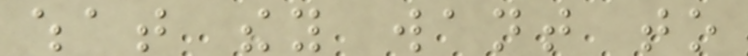what they want to
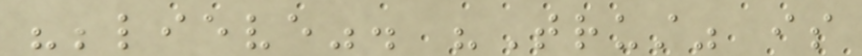"believe". "Trust" is
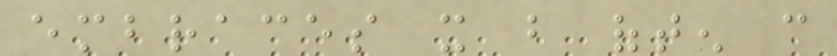embraces it but often can
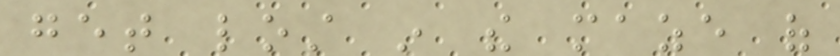get lost in the maze of
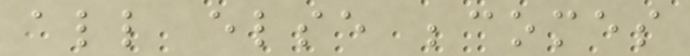all else becomes
